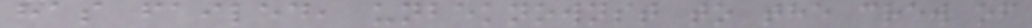has failed, unbeknownst to the crew of
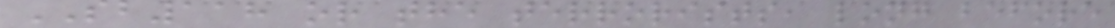SB118 or the terrorists, long before
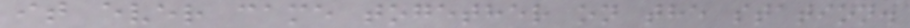it ever came together on the station.
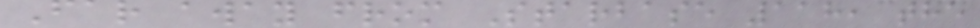Far away from Starbase 118, the
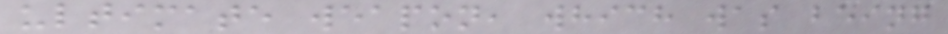ultimate weapon, which was being
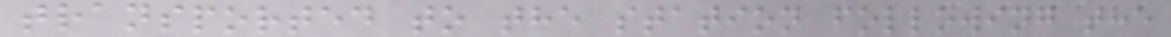transported to the station following the
